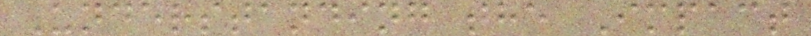Understanding the Impact
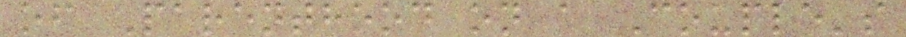of Parenthood on a Couple's
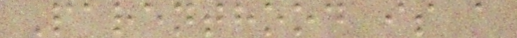Parenthood is a
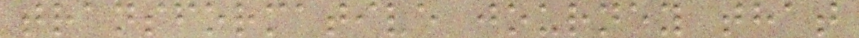transformative journey that
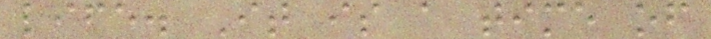life. It is a time of
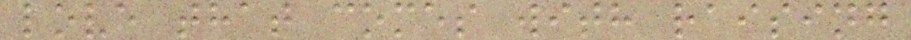love that comes with raising
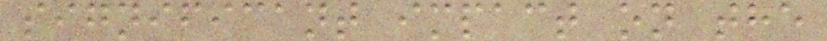significant impact on the
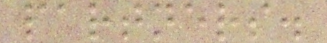partners.
